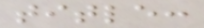title:
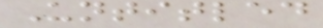Untitled
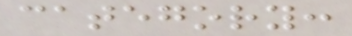category:
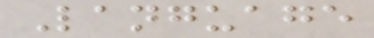Language
